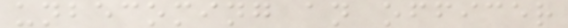unbecoming an officer
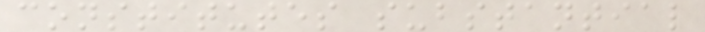constitutes substantial
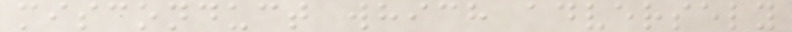misconduct which adversely
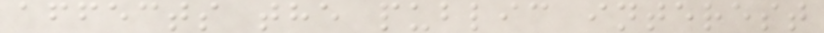affects the public interest
